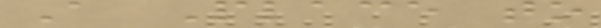A Place to
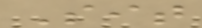Sit
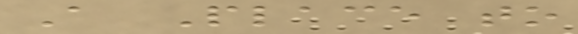A Place to
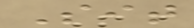Sit
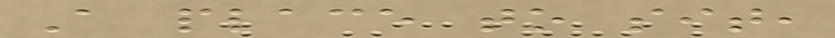A place to sit,
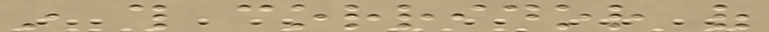in this corridor of
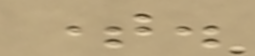time.
